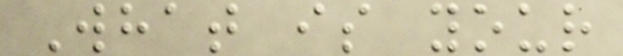What is your
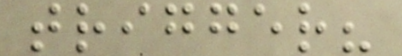trigger?
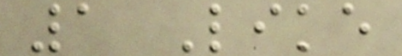1 Like
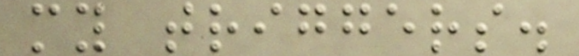my triggers.
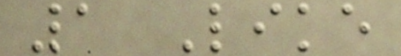1 Like
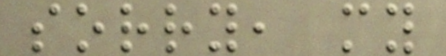sorry, my
